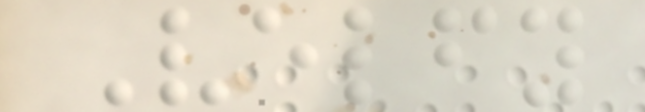Velfy
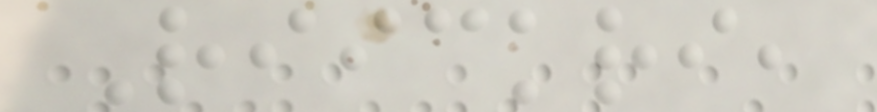Riickri,
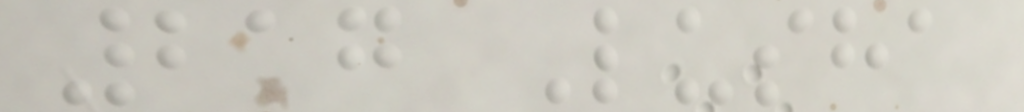217 Lusha
